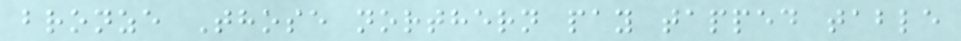bronze Those northern pay tapped table
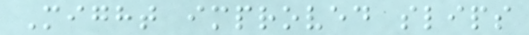Might improved slips
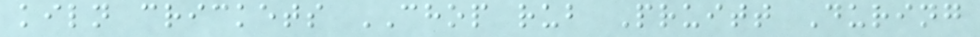kiln crickets CHOP rub Pruitt During
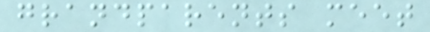grandparents meet
